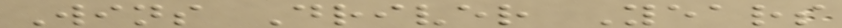Wins Driver Years
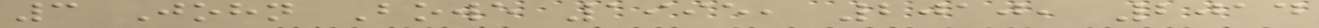3 John Bowe 1995, 2010, 2014
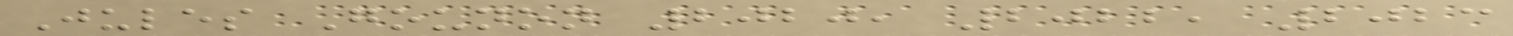Jules Gounon 2020, 2022, 2023
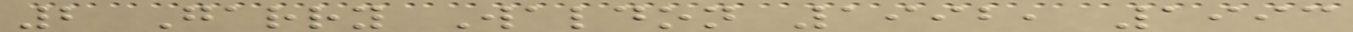2 Garry Waldon 1992, 1993
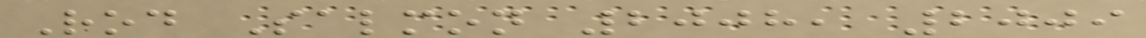Rod Salmon 2008, 2009
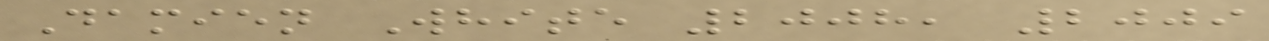Damien White 2008, 2009
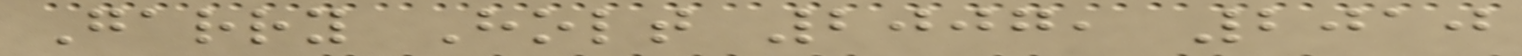Garry Holt 2007, 2010
